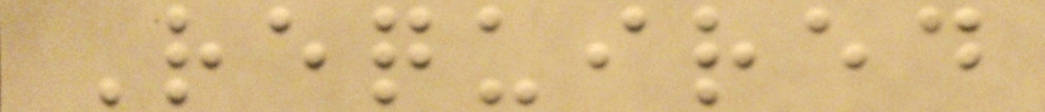Required
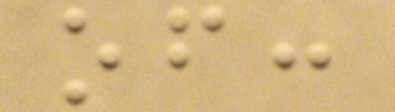of:
